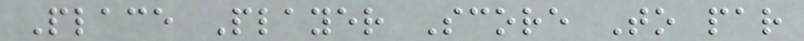Place Player Score To par
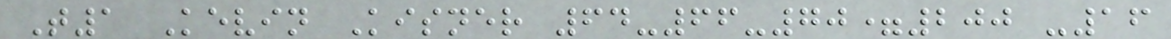T1 Kevin Kisner 64-66-70=200 -16
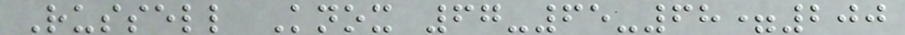Russell Knox 67-65-68=200
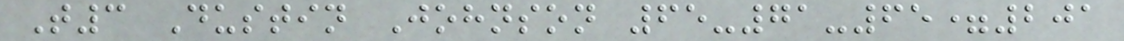T3 Dustin Johnson 65-71-65=201
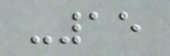-15
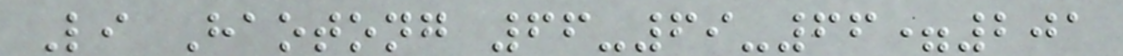Li Haotong 66-69-66=201
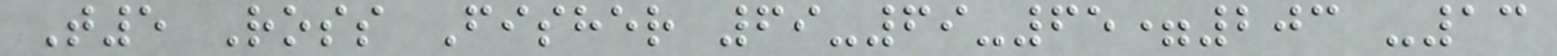T5 Ross Fisher 69-69-65=203 -13
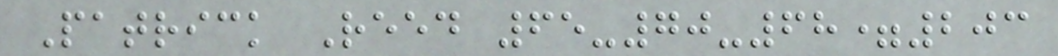Patrick Reed 65-70-68=203
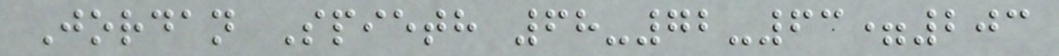Jordan Spieth 68-72-63=203
